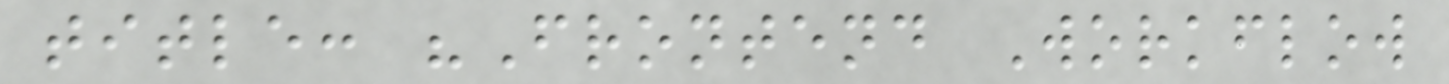title: "Frontend Workflow
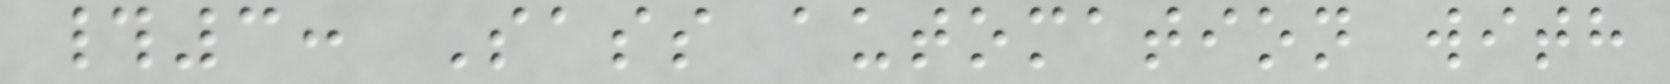#3: Sass automation with
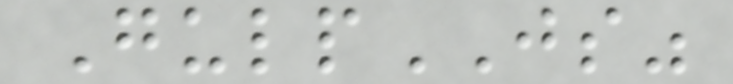GulpJS"
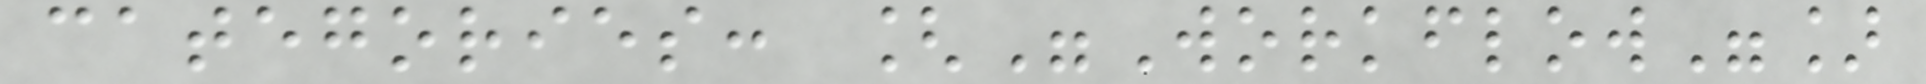categories: ["Workflow"]
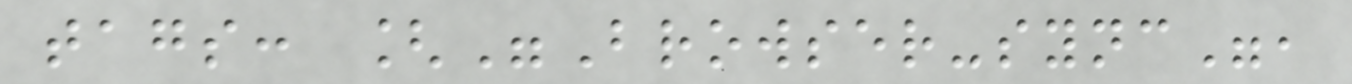tags: ["Browser-sync",
